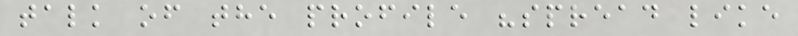talk of the profile "spread like
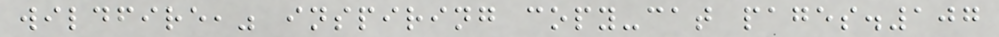wildfire," inspiring copy-cat pages.107
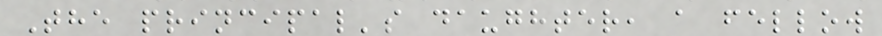The principal's daughter, a fellow
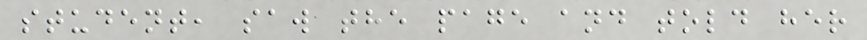student, saw the page and told her
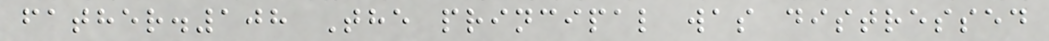father.108 The principal was distressed
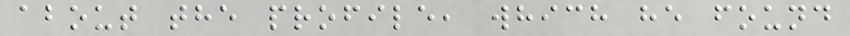about the profile, which he found
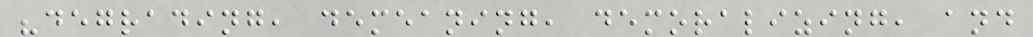"degrading, demeaning, demoralizing, and
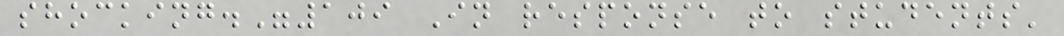shocking."109 In response to students'
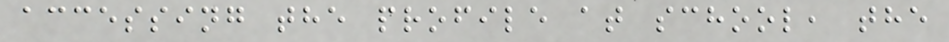accessing the profile at school, the
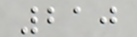210
